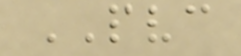PVC
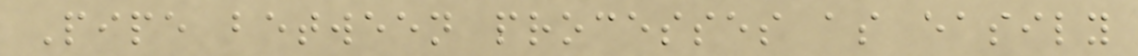Pipe between processes as easily
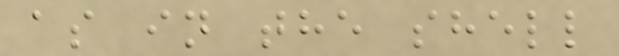as in the shell
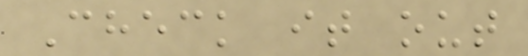Check it out
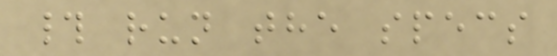# run the specs
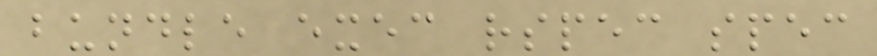bundle exec rspec spec
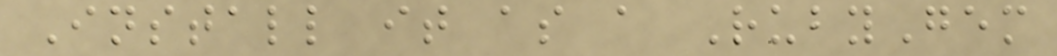Install it as a RubyGem
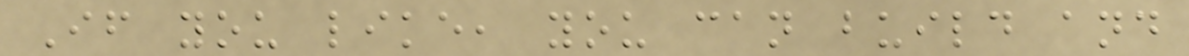If you like, you can build and
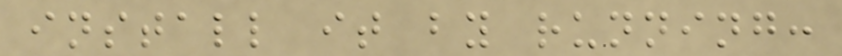install it by running:
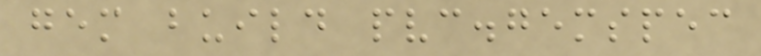gem build pvc.gemspec
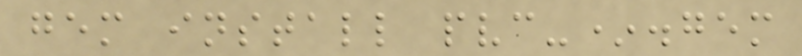gem install pvc-*.gem
